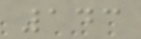143
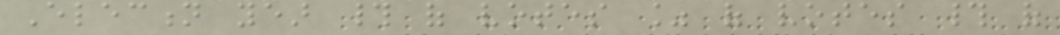Election year # of votes % of votes # of
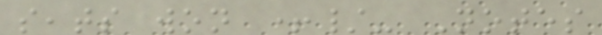seats won +/- Notes
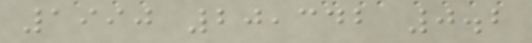1990 20,342 0.2
